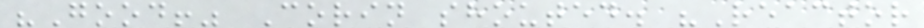"Good!" Corin shouted. "Reactor
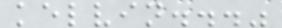kelvin..."
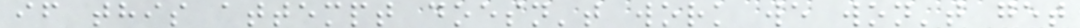if this attempt doesn't work we won't get
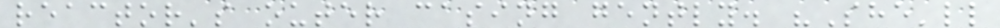reactor's outer casing gently. "She'll
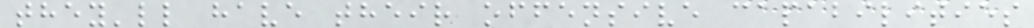they'll have their offensive capabilities
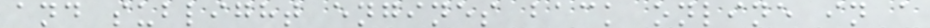and sublight engines back online in a
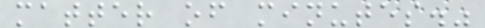matter of minutes."
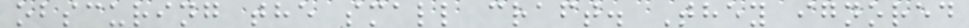obscuring the small craft. They ignored
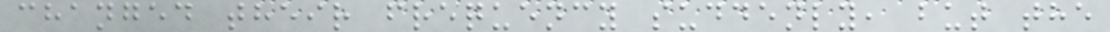changed their frequency suddenly, but the
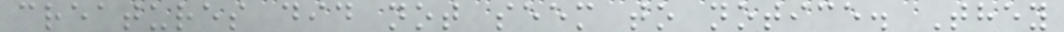creatures did not seem to notice. They
